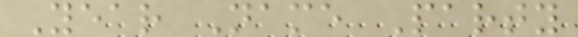Year Name Party
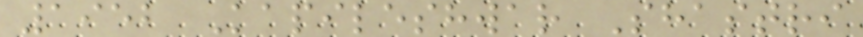1952 Kapileshwar Shastri
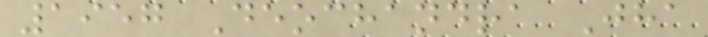1957 Deochandra Jha
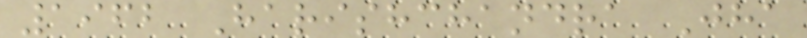1962 Harishchandra Jha
